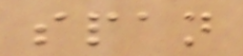span
